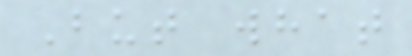But what
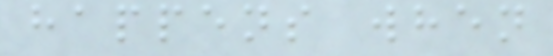happens when
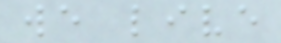we live
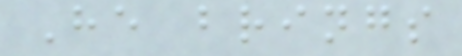He brings
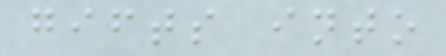gifts into
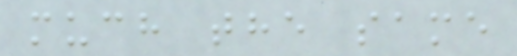much the same
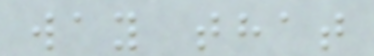way that
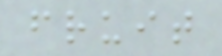fruit
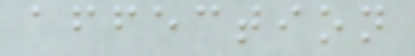affection
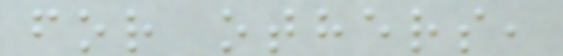for others,
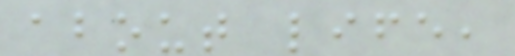about life,
